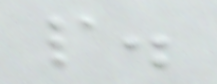p.
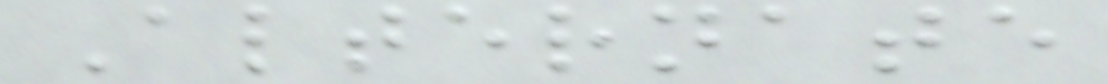Alternate
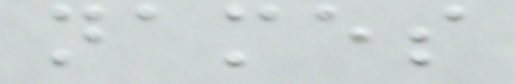names
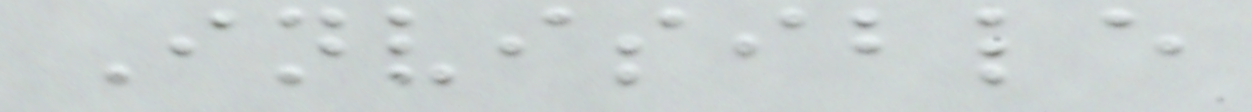Invisible
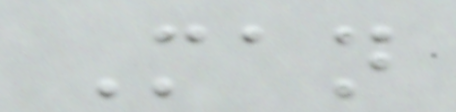Man
